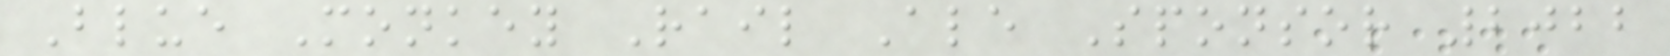Blue Monkey Rail Ale Sponsor 2022
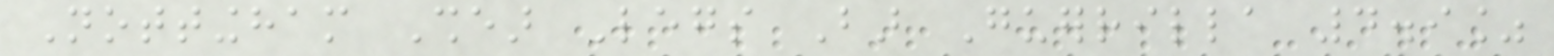Nottingham Shear Legs Bar Guerrilla 4.9%
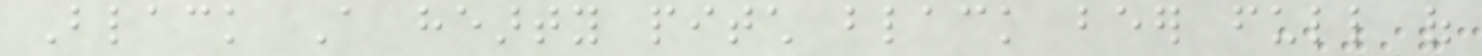Black A hearty pitch black beer full of
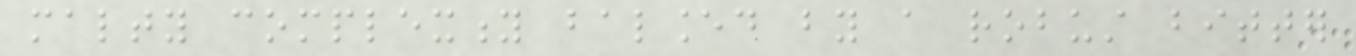malty complexity balanced by a robust bitter
